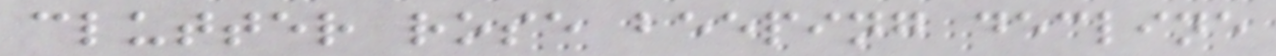clutter rose beeping decline
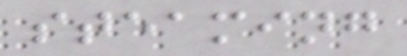steaming
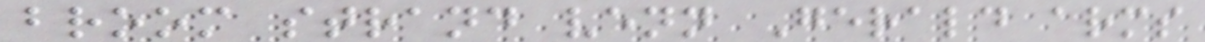broom strand venn Gerald arms
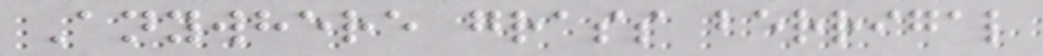Anywhere grass berrigal
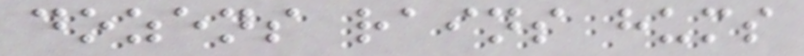dozens rains hums
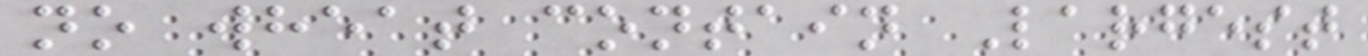no wheat contain Largest
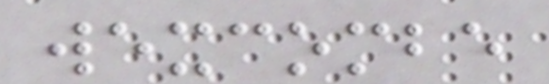wexcombe
